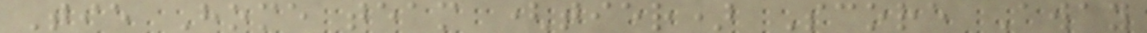Tie Home team (tier) Score Away
